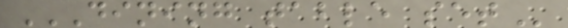DINING TABLE SET
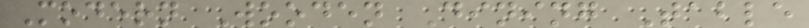Modern Wooden Dining Table
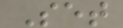Set
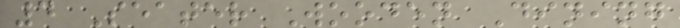4 Seater Wooden Dining
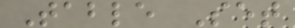Table Set
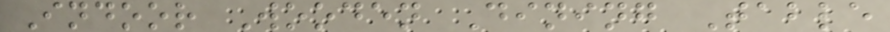Indoor Wooden Dining Table
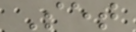Set
